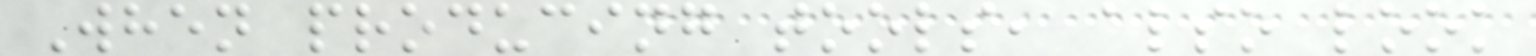When producing tools, also look
